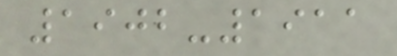1902-1911
